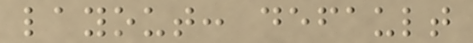layout: default
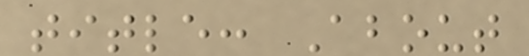title: About
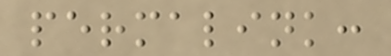permalink:
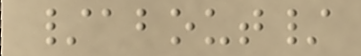/about/
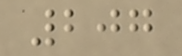207
